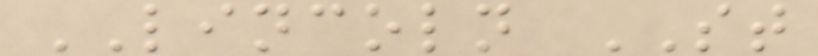LINCOLN ST
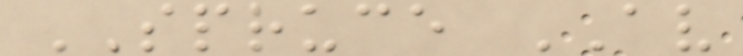SPRUCE AV
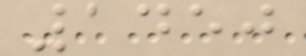1450
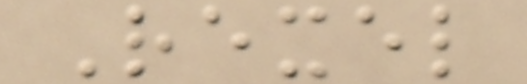Rexel
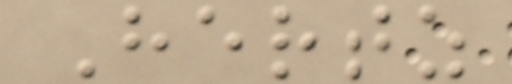Hertz
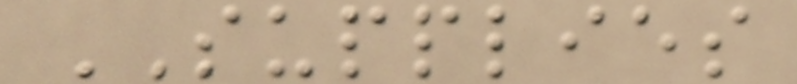SUPPLIES
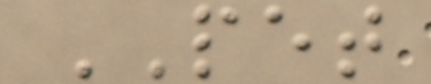PET
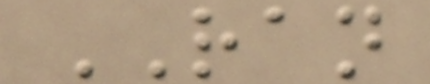RAN
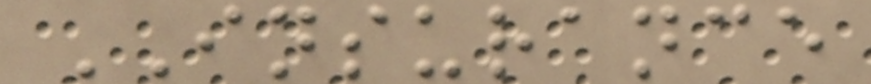INSURANCE
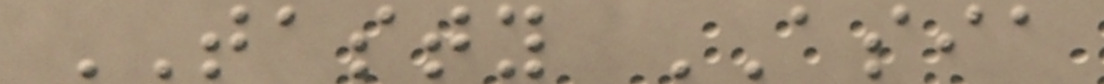TASTY ASIA
